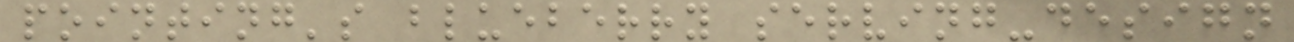pointing's blueberry serving-design
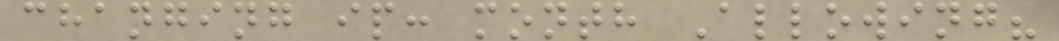changing ip: month Allowing?
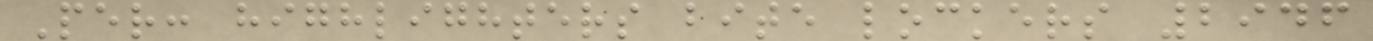Per: highlighters bite lockers 2946
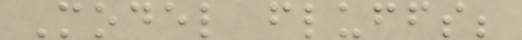Model fluffs;
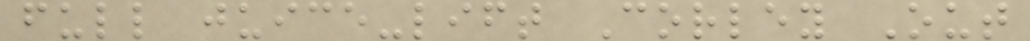full juice-lift Corley Out
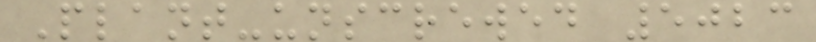Plant-unscrewed 5023
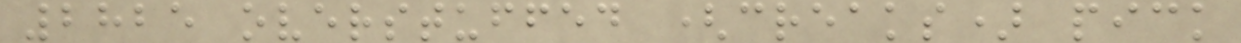2825 overstuffed (creaks) pick
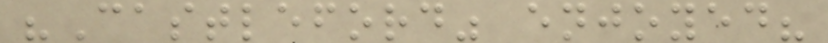"Castleford" enjoyed?
